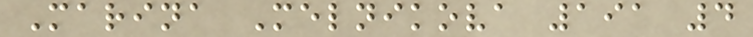Marina Melnikova 191 4
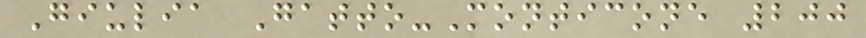Giulia Gatto-Monticone 200
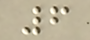6
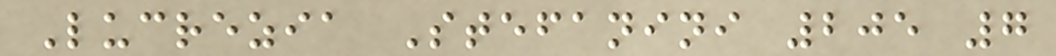Lucrezia Stefanini 205 7
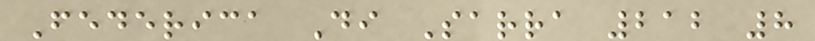Federica Di Sarra 212 8
